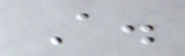A.
